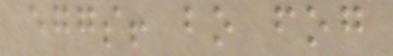eggs! bo fog
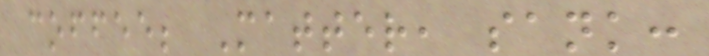coffee; Matter, sank:
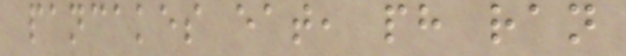pancakes eat, ph ran
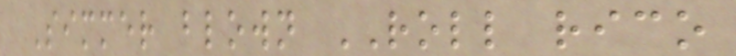Simmer blown ROLL rico
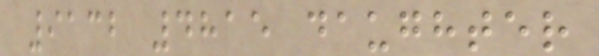9132 4815 daughter
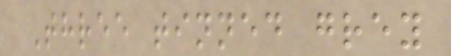Three tinned grey
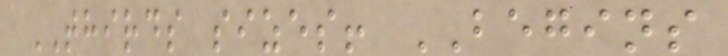THIRDS sizes! BEGINS
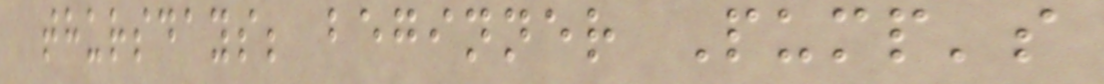thursdays; beginner Pump's
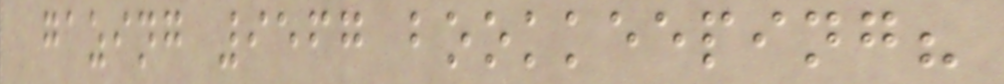gazing 9567 bookkeeping?
